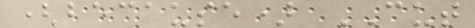(because) CUT
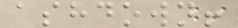ashdown!
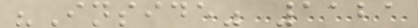"Inside" 1121
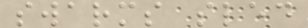swarms sled
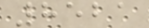8521
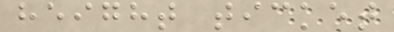height ticket
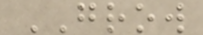GROW
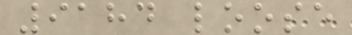9184 loose
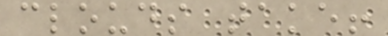clouds take!
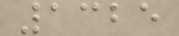1325
